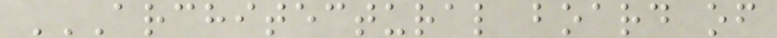ARCHITECTURAL BOARD OF
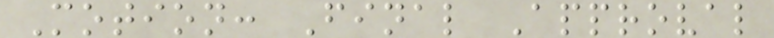Motion: Final Approval
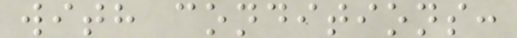with conditions:
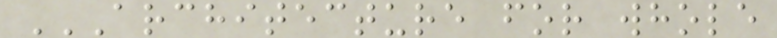ARCHITECTURE FOR WHOLE
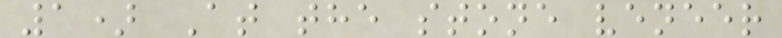1) At the stone veneer
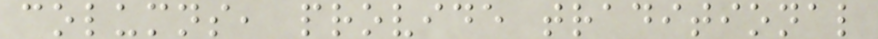columns, provide traditional
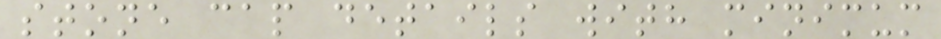stone cap details with minimum
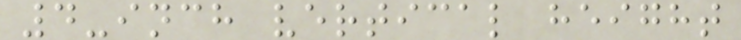4-inch vertical height
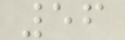56
